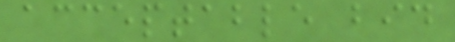acceptable bid
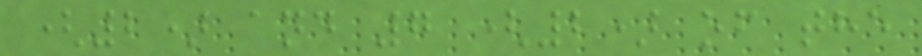(2) and 7 (2) of the
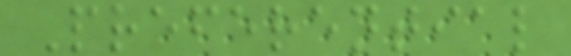Preferential
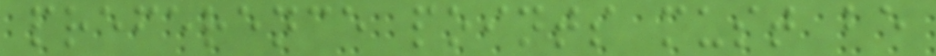preference points must be
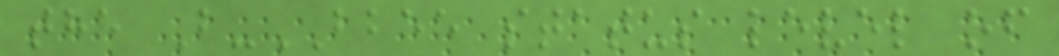the B-BBEE status level of
